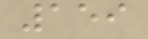159
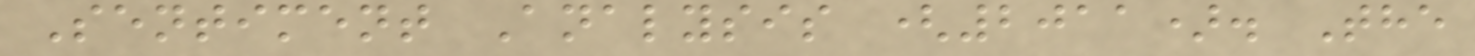Sentiment Analysis (2011). The
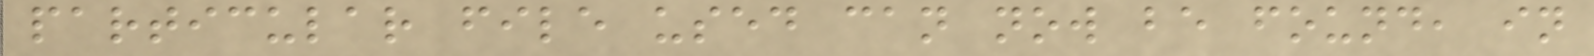particular file used can now be found, in
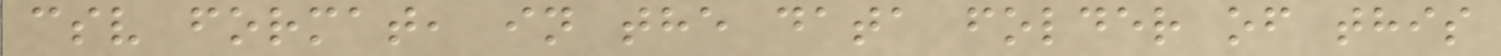csv format, in the data folder of this
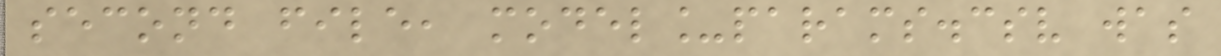second file, model_params.csv was
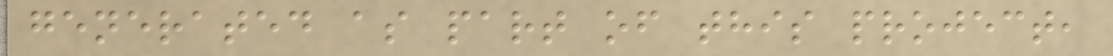generated as part of this project,
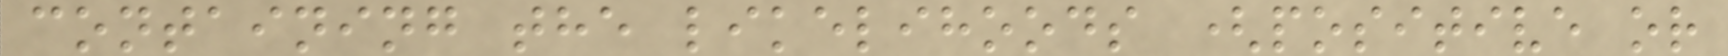containing the likelihoods (positive or
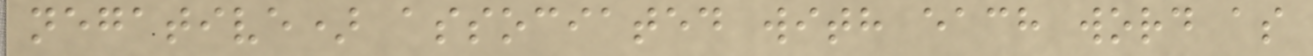negative) associated with each word as
